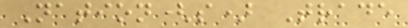Nation(s) Trade
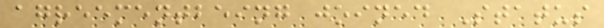agreementbeing joined Status
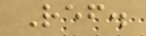Ref.
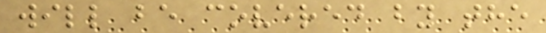will be covered by the
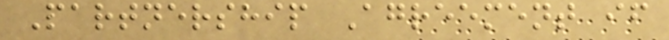Partnership Agreement if
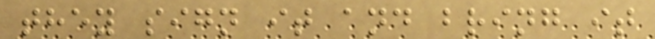they sign it and bring it
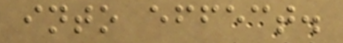into effect.
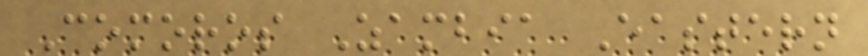Comoros Zambia Eastern
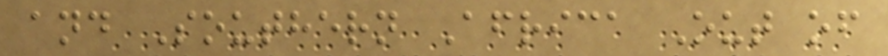and Southern Africa Out of
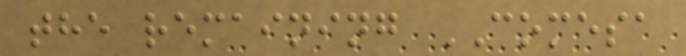the remaining COMESA
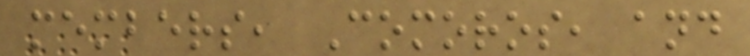members, Comoros, and
